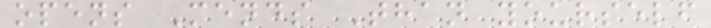opens Mends Than yourself
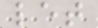let
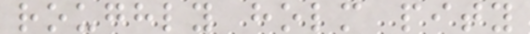roughly holm pity
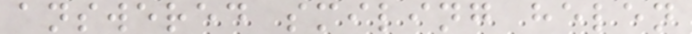answered smiling helen
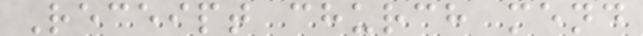Receipt church mend
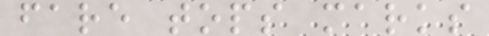fare tops marks
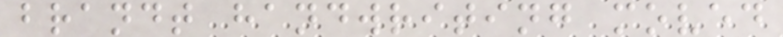brandt handwriting moved
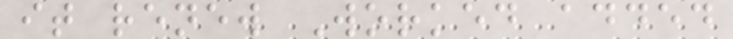it renew Worked added
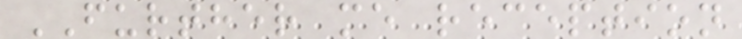FURTHER me reception
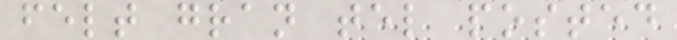felt gran tel posted
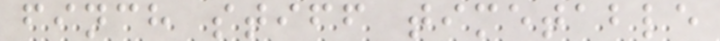finch stiff timetable
